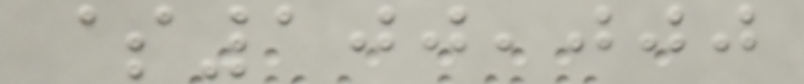$100,000
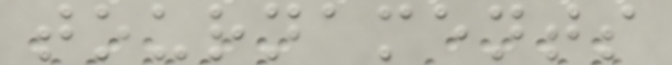tournaments
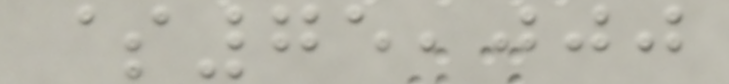$75,000
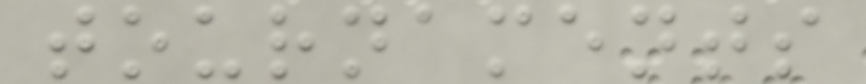tournaments
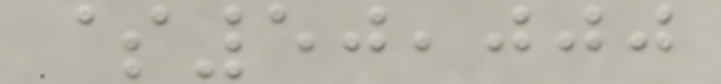$50,000
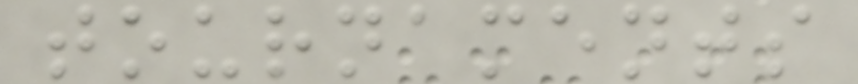tournaments
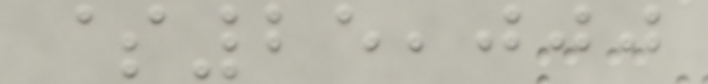$25,000
